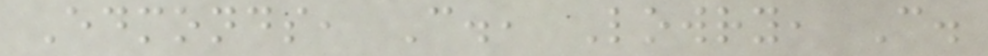Edmonds, C., Lowry, C.
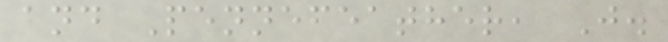and Pennefeather, J.
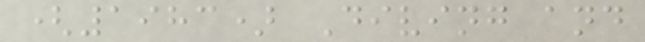(1983) Diving and
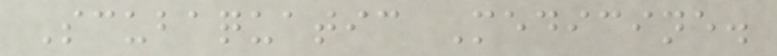Scubaquatic Medicine.
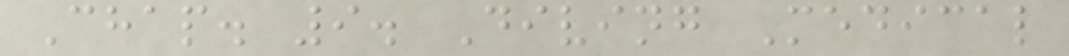Chap. 9. Diving Medical
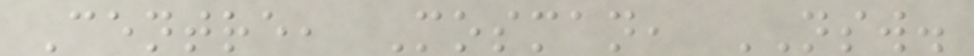Centre, Mosman, NSW.
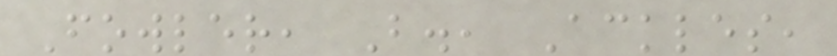Fowler, B., Ackles,
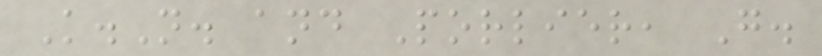K.N. and Porlier, G.
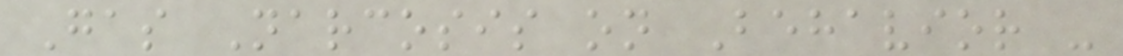Gas Narcosis on Behavior -
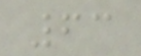63
